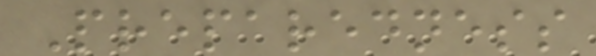Preparedness
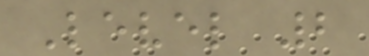Level 2
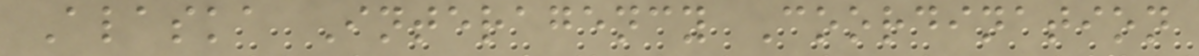Alaska Interagency Coordination
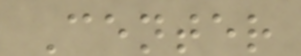Center
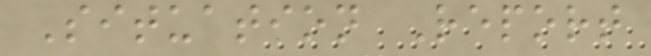Situation Report
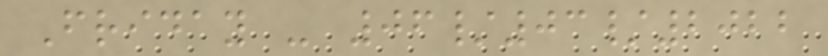Friday - 06/03/2022
